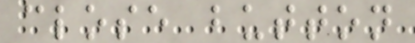close button
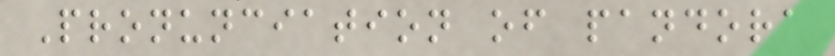Pronunciation of pandora
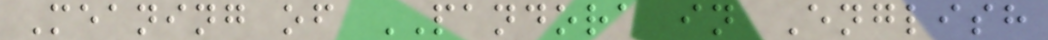Meaning of PANDORA in English
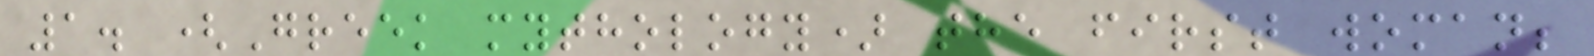1. (Greek mythology) the first woman;
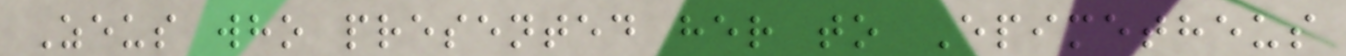Zeus who presented her to Epimetheus
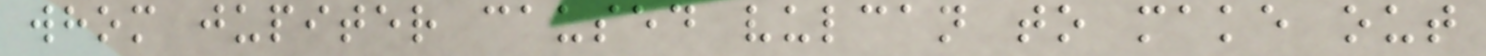whom jupiter caused vulcan to make out
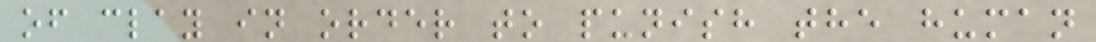of clay in order to punish the human
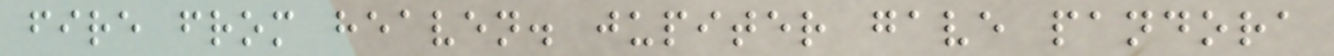fire from heaven. jupiter gave pandora
